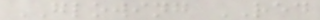GLOWING RED
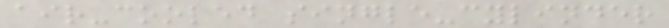air-cooled single-cylinder
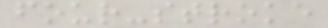four-stroke
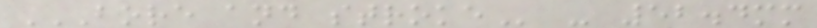BORE AND STROKE - 52.4mm
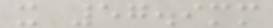x 57.9mm
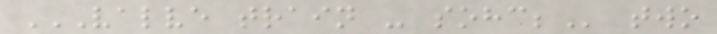VALVE TRAIN - SOHC; two
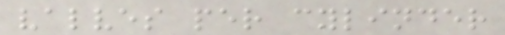valves per cylinder
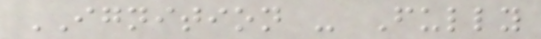IGNITION - Fully
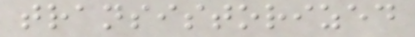transistorized
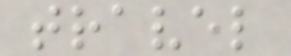travel
